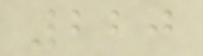220
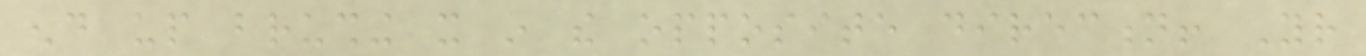end up brushing it in the opposite direction! Your
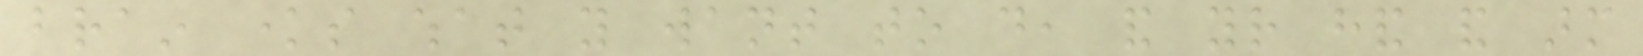brain knows what you want to do, and your hand and arm
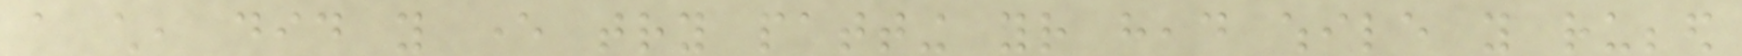a child, did you ever try patting your head while you rubbed
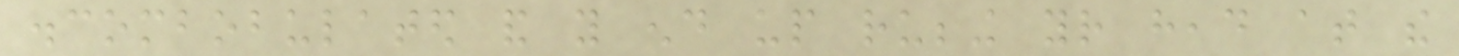discombobulated and you end up rubbing your head at the
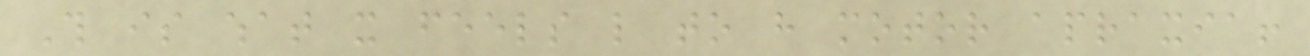This is what it feels like to have motor apraxia!
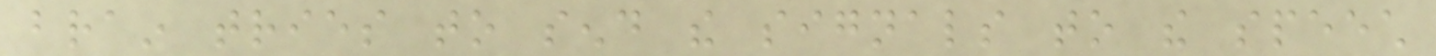brain tries to send the signals to the speech
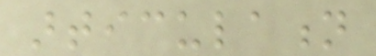articulation
